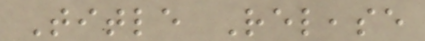Title Release
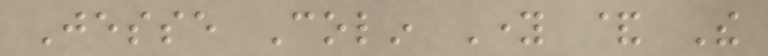Jesse Colin Young & The
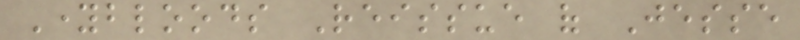Youngbloods Reissue of Jesse
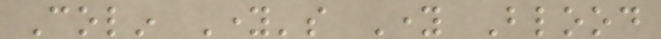Colin Young's Young Blood
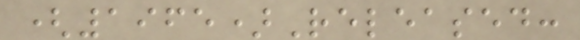(1965)Released:
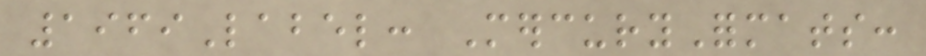1969Label: MercuryFormats:
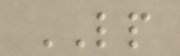LP
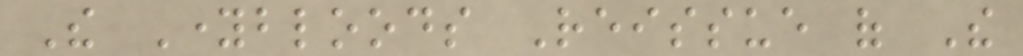The Youngbloods Reissue of The
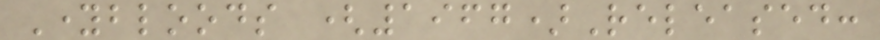Youngbloods (1967)Released:
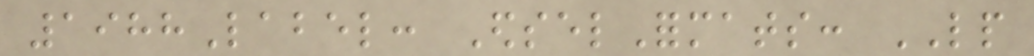1988Label: EdselFormats: LP
